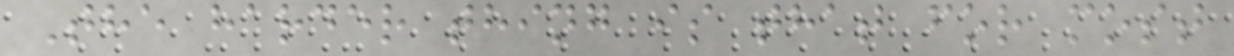The harder thing is that for most
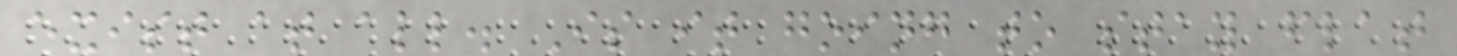exist at all. Is it going to stay flat
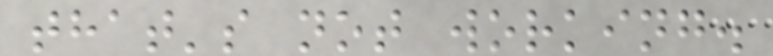that's not working.
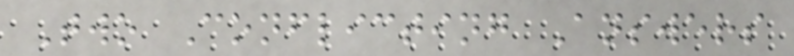Two Conflicting Answers
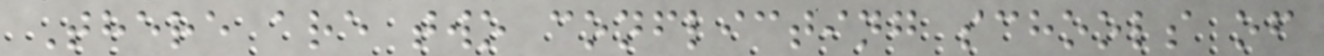There are two conflicting schools of
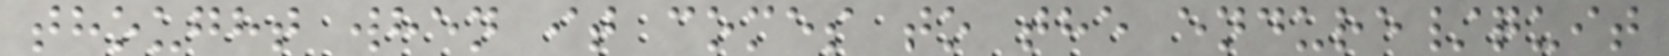thought when it comes to the endure/quit
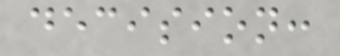decision:
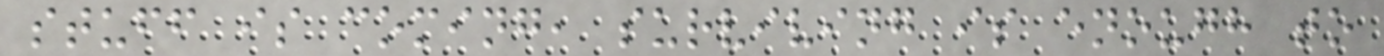stuff is coming, surviving is enough to
